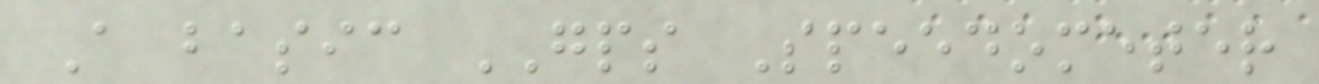A basic GPS Speedometer
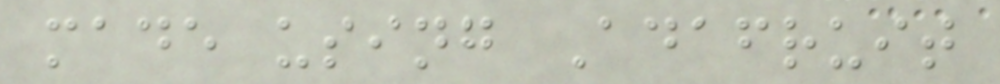made using Adafruit
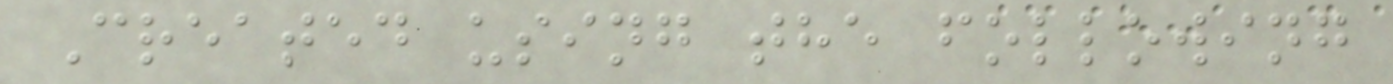Created using the following
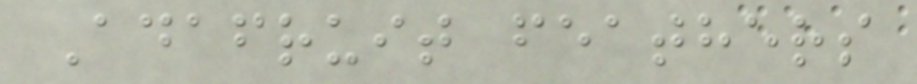Adafruit feathers
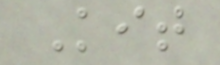Kit
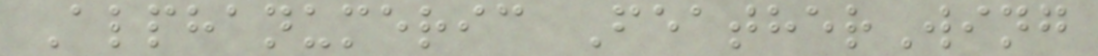Alphanumeric FeatherWing
